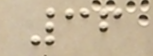36
